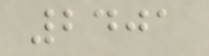2401
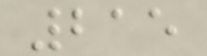215
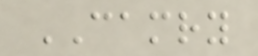CAMRY
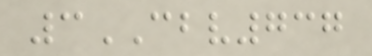3CBV737
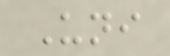Uni
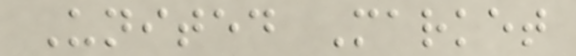United Market
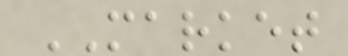MARKET
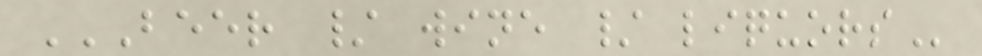BEER / WINE / LIQUORS
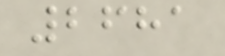2681
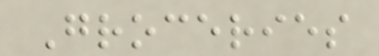Groceries
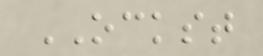OCKST
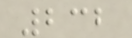232
